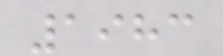1983
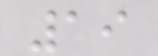19
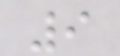9
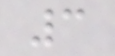3
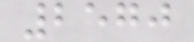2570
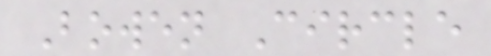Bowen Circle
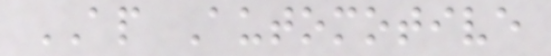AP Automotive
